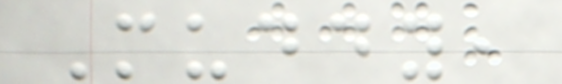Muddy,
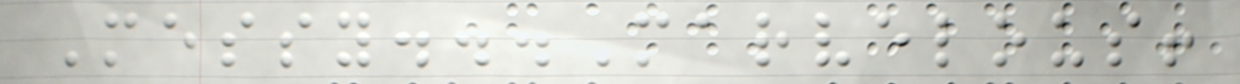Messy...Marvelous!
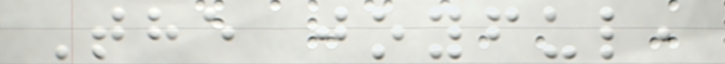The joyful,
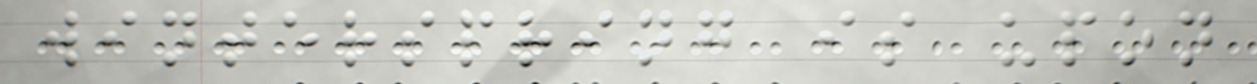winterspring is upon
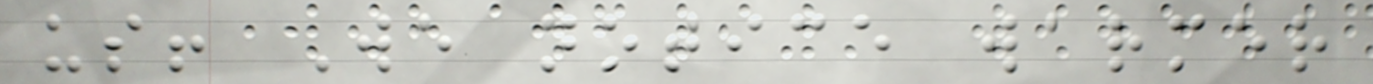us! We notice warmer
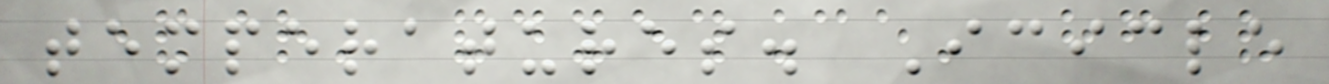temperatures. Icicle
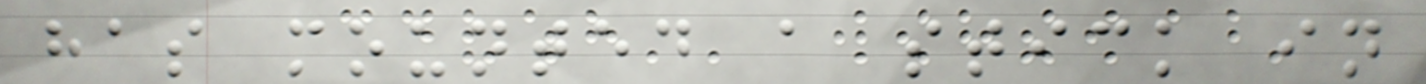has mounted a stick in
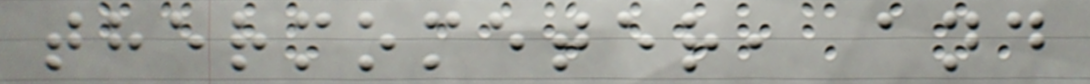thermometer, and
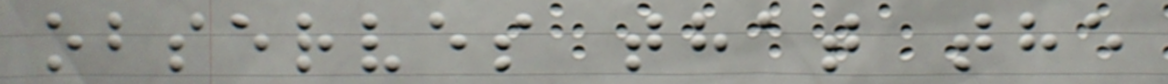observes that the
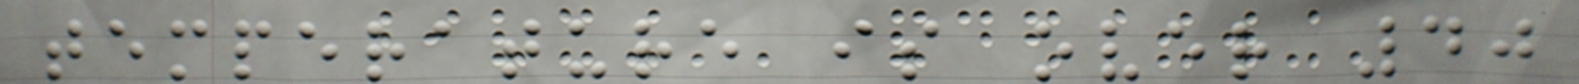temperature is over 40
